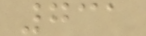731
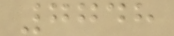7748
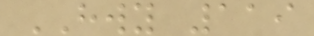HWY 119
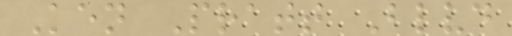Ken Pratt Blvd
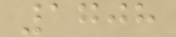1708
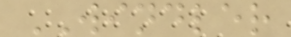WINDLER
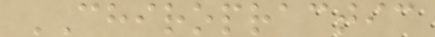CHIROPRACTIC
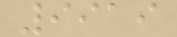9919
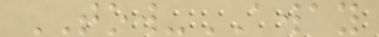TOW-AWAY
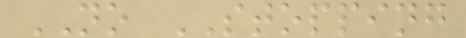NO STOPPING
